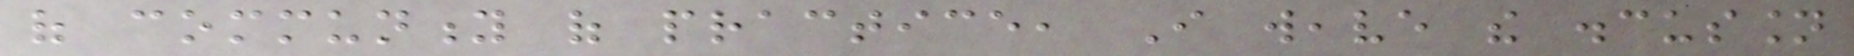of community of practice, I weave the discussion
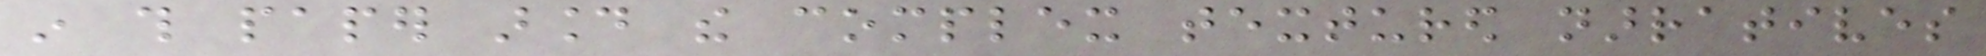in this paper around the complex textured narratives
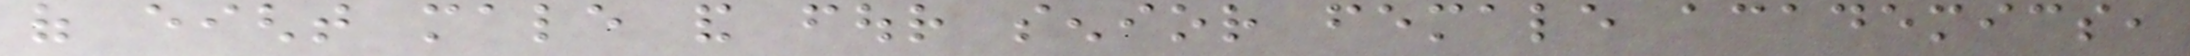of eight male and four senior female academics,
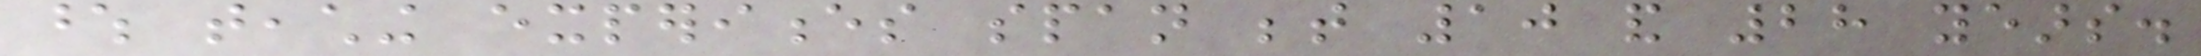whose teaching experiences span between 10 and 28 years.
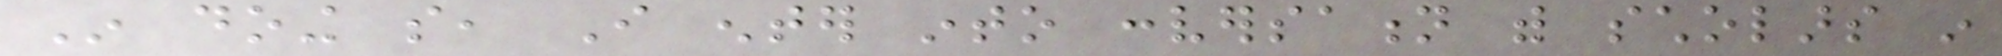In doing so, I enter into conversation with scholars in
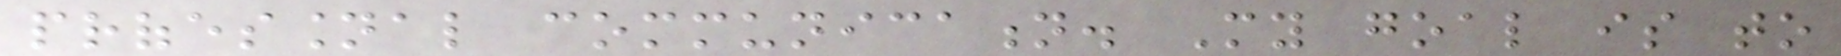professional communication. My goal is to
